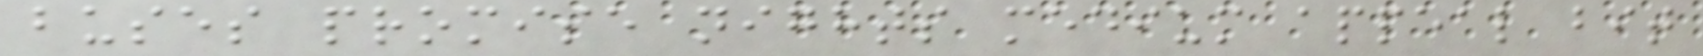buses promise nights medium appeal bit
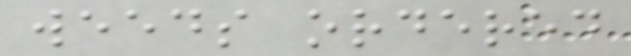weeds ordered
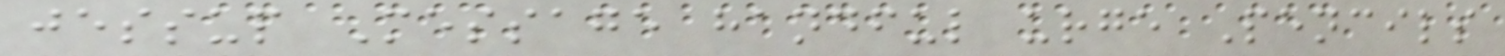jessup Message handful urge Pencils
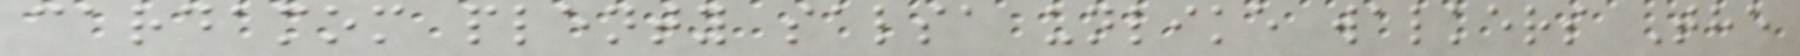cardamom plenty salsa unlike walkers The
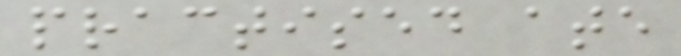practised ate
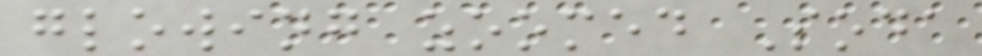glowing zoomed Soda
